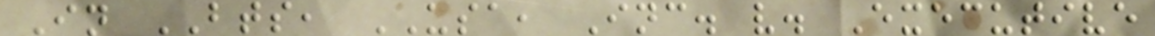In BTS, USA, Inc. v. Executive
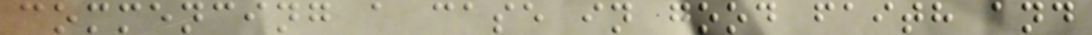commencing a case in good faith and
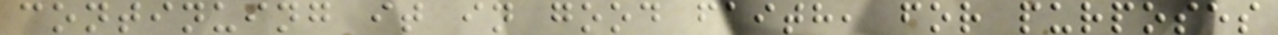continuing it in good faith, for purposes
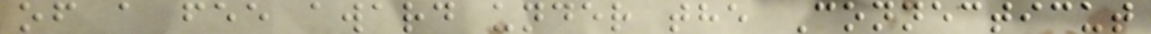of a fee award under the Connecticut
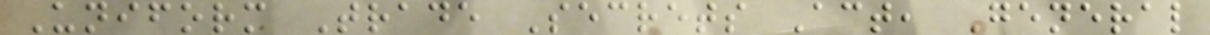Uniform Trade Secrets Act, General
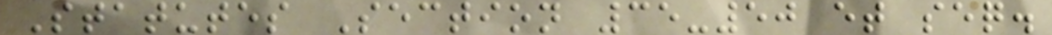Statutes Section 35-50 et seq.
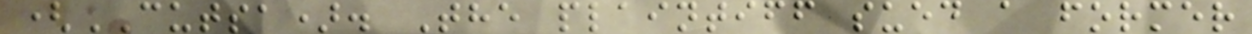(CUTSA). The plaintiff sued a former
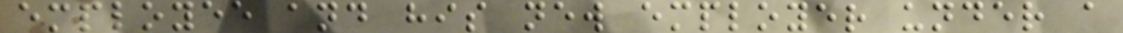employee and his new employer under a
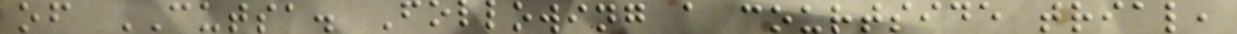of CUTSA. Following a courtside trial,
